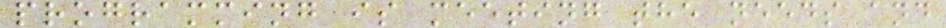programming is meeting the needs and
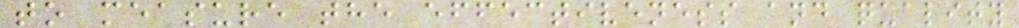to measure the effectiveness and quality
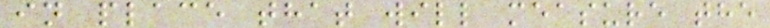in place that will measure the
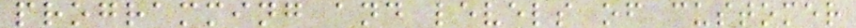programming and levels of customer
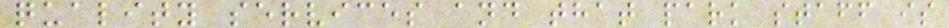quality services and that park staff is
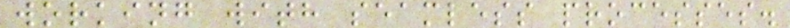working with seamless processes.
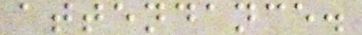attendance.
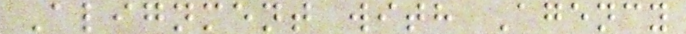Alignment with Agency
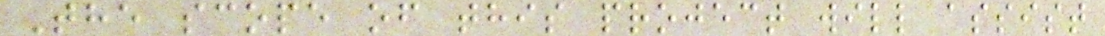The scope of this project will assist
